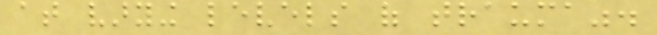at varying levels of trauma".
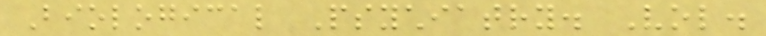Biological Psychiatry. Vol.
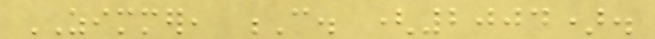ZIMMER, C. (2004).
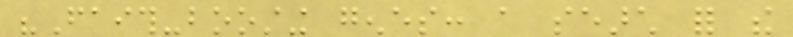"Faith-boosting genes: a search for the
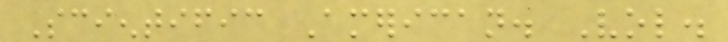Scientific American. Vol.
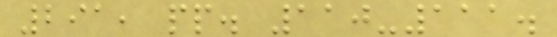291, pp. 110-111.
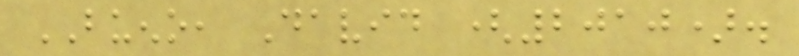BUENO, David (2010).
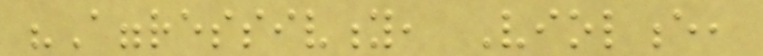"Aggressivity, Violence,
